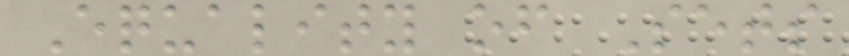Equality of Sets
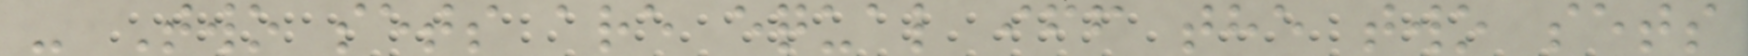- Two sets are equal iff the two sets
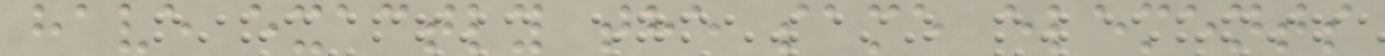have exactly the same elements
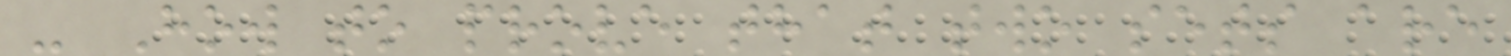- How to prove that two sets are
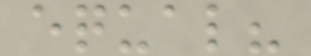equal?
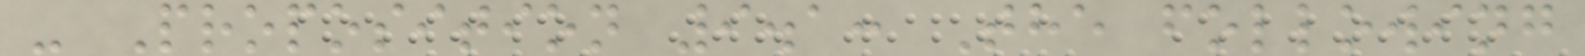- Proposition 9.1: The following
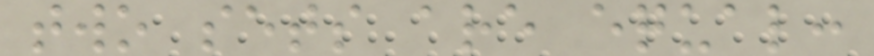two sets are equal:
